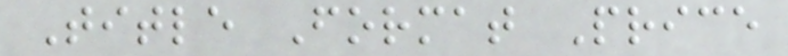Title Format Price
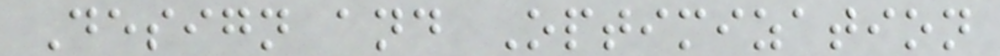Design and Optimization
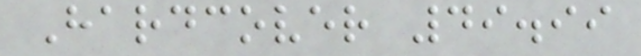Hardcover 49.99
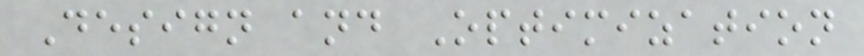Design and Optimization
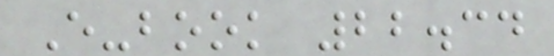E-book 22.34
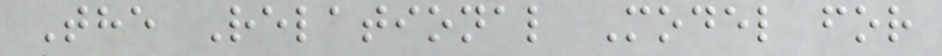The Relational Model for
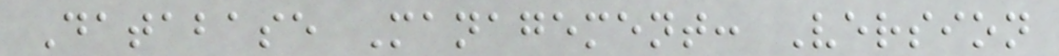Database Management: Version
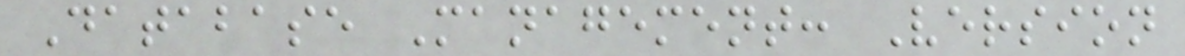Database Management: Version
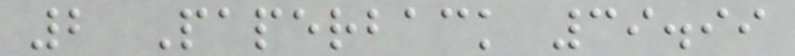2 Paperback 39.99
